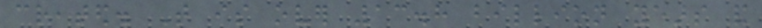created. That is over 13.8 billion years and
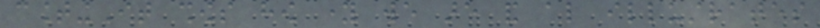countingIt shows how young we are and also illustrates
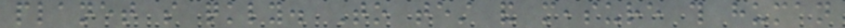planet so quickly. To test and measure this human
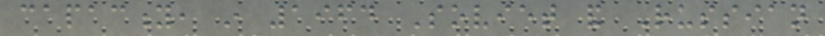capacity, in 1964 Soviet and Russian
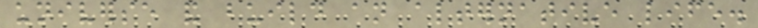universe and build an alternative life.
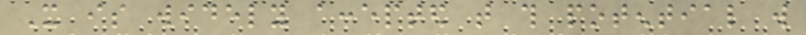It is widely accepted that this potential will
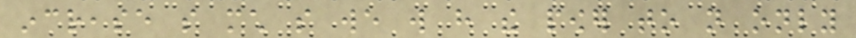increase so much so we will have the power to not only
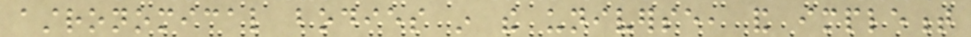astronomical bodies in the universe, and implement
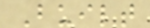Built
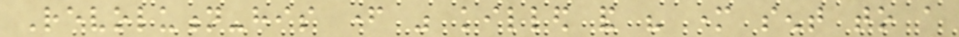Revolution-his father was killed and his mother sent to a
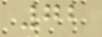72
